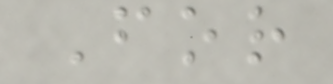For
